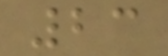23
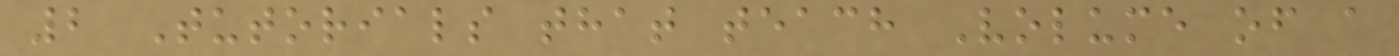2 Tutorials that teach Volume of a
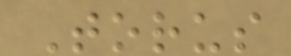Torus
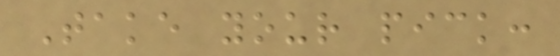Take your pick:
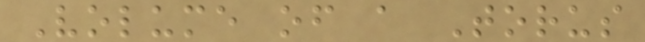Volume of a Torus
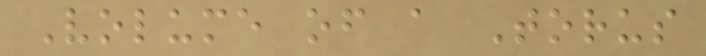Volume of a Torus
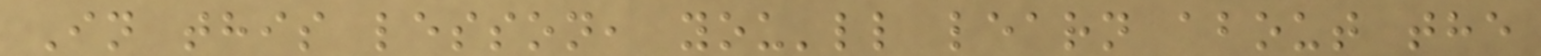In this lesson, you'll learn about the
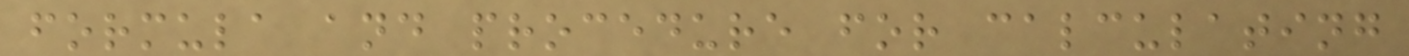formula and procedure for calculating
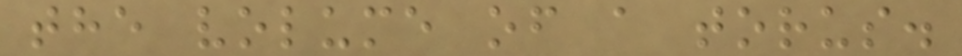the volume of a torus.
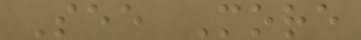See More
